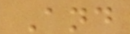And
